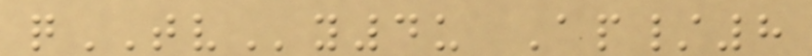qTVy4u Ap/8
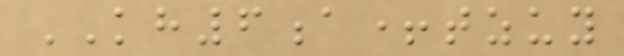KH6a+tzuy
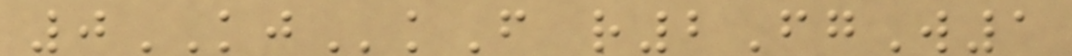0KJkF r2FgW1
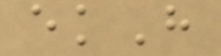ekH
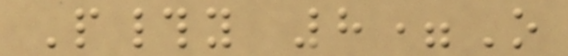P#y 8=O
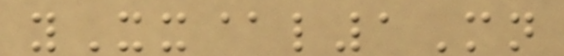yXx@l1Mn
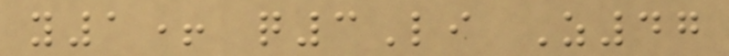y1+ q3Li Z47
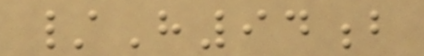/H94b
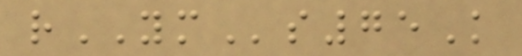rYMs75K
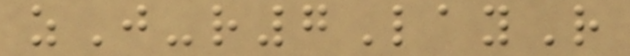zJ-r7LayR
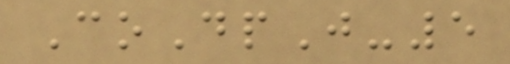CoDpJ-5
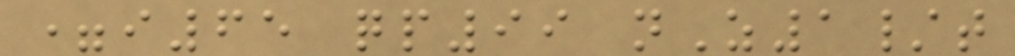=i65 qp99 nZ1/t
